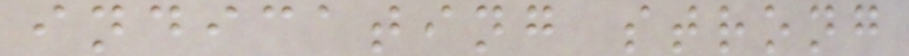indicating strong
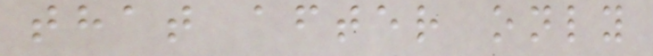that after only
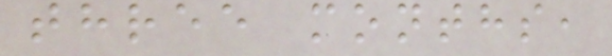three months,
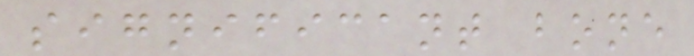significant bone
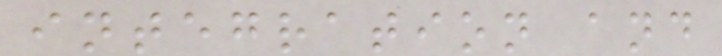integration and
